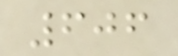606
